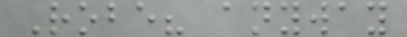Robe? anyway
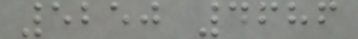5250 4686
